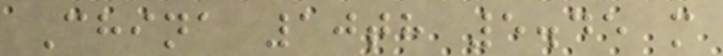China 10th 5.45 m
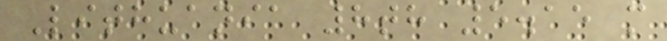Lithuania 8th 5.15 m
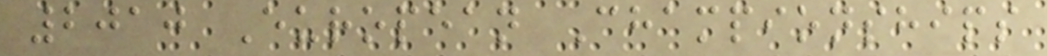2010 European Championships
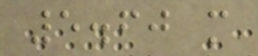5.60 m
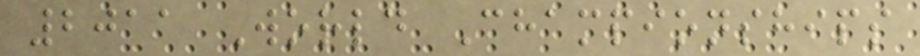2011 World Championships
